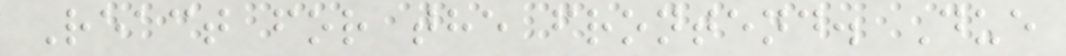React for the frontend. Due
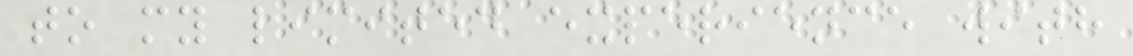to my limited experience with
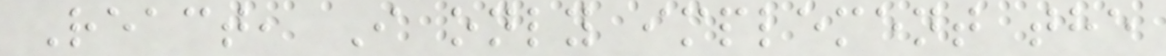React, I only implement the
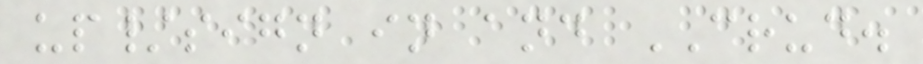up/sign in and CRUD.
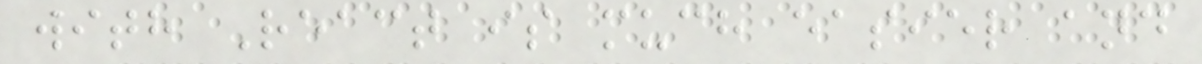with React is much easier and
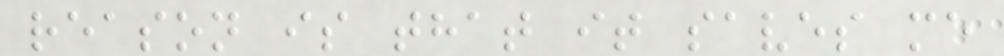reason is that it saves me
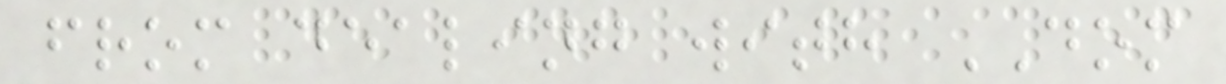from dealing with DOM
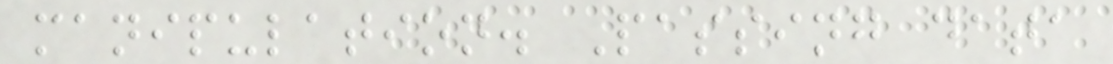manipulation. Passing data
